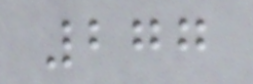277
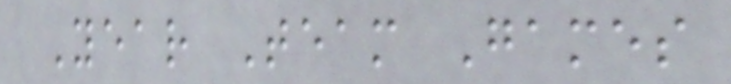Year Team Games
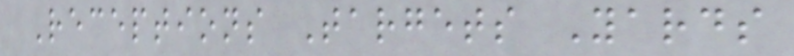Receptions Targets Yards
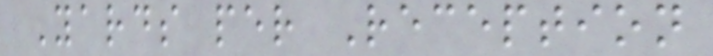Yards per Reception
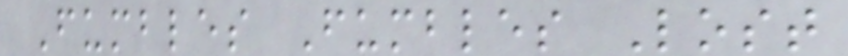Fumbles Fumbles Lost
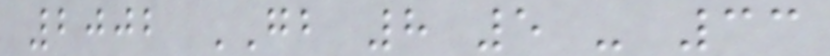2002 GB 8 5 - 33
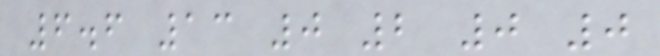6.6 13 0 2 0 0
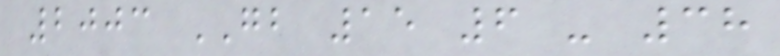2003 GB 15 6 - 38
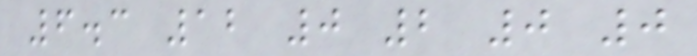6.3 12 0 2 0 0
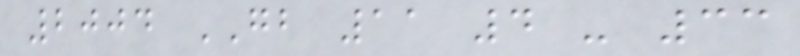2004 GB 11 4 - 33
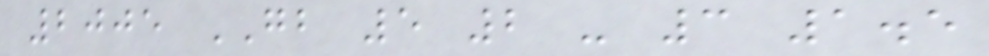2005 GB 5 2 - 3 1.5
